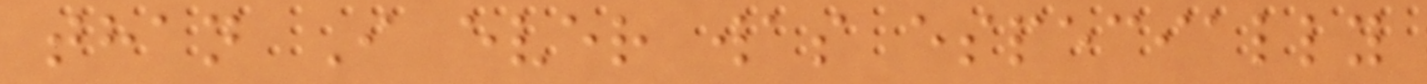than I ever was especially
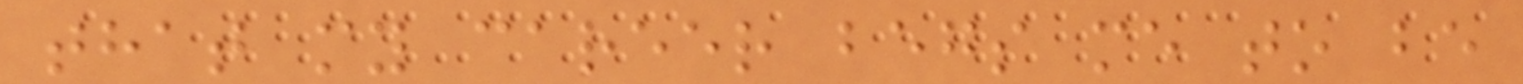that my career begs me to be
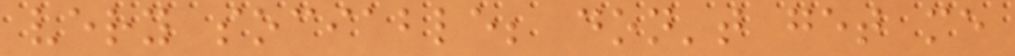very sociable; don't get me
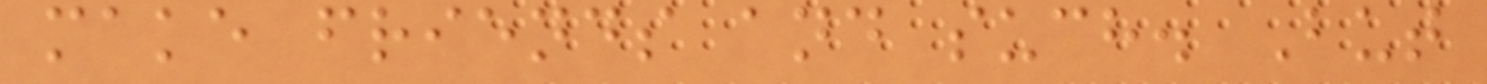make friends and such. But
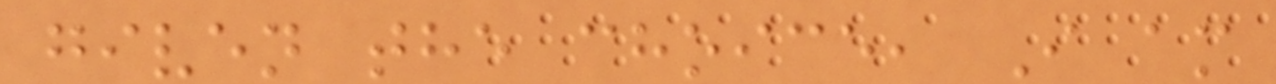given the choice, I am
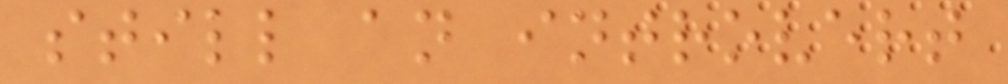still an introvert
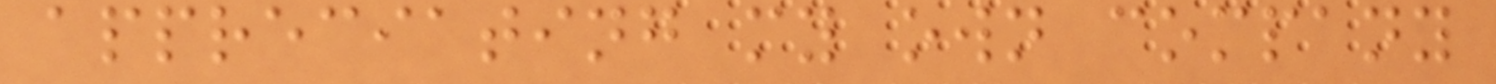appreciating my own company
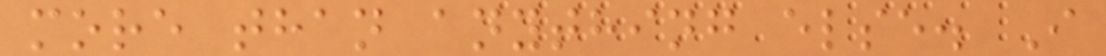more than anything else. I
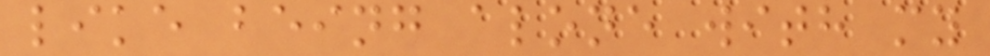like being alone with my
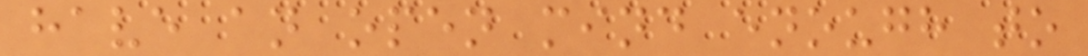have an open mind enough to
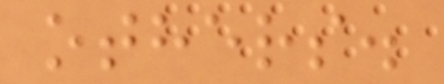others.
